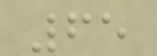65
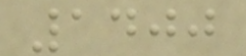1400
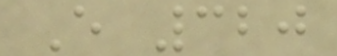E 320
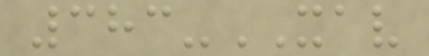383-XAV
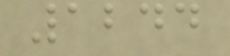1244
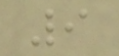9
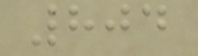804
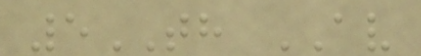5TH AV
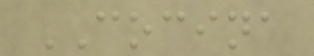COCINA
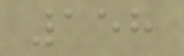158
